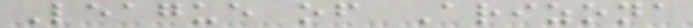League of Arizona
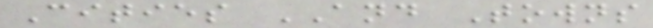Cities AND Towns
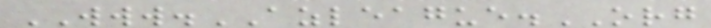WWW.AZLEAGUE.ORG
